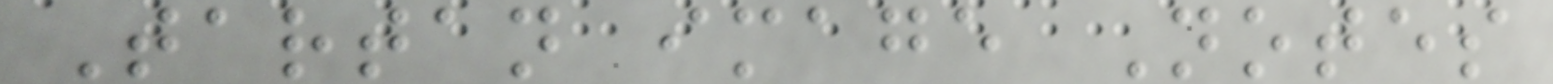Tartan image Notes
